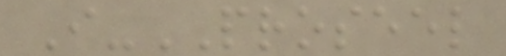I-PROSEEL
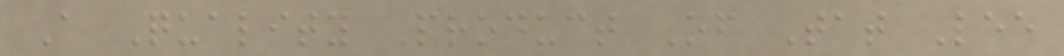A Quality Product Of Tat Lee
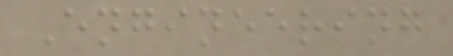Engineering
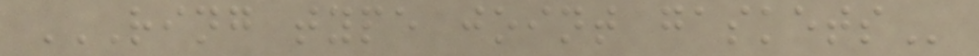RING TYPE JOINT GASKETS
